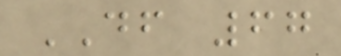DF 67
